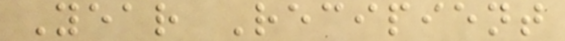Year Recipient
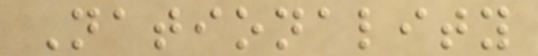Nationality
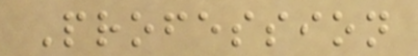Profession
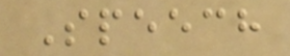Speech
